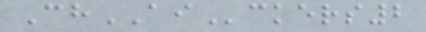ChAIckers2
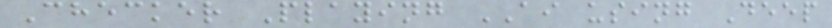Checker Playing AI using Deep
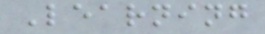Learning
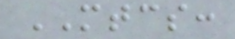MTCS:
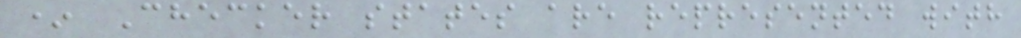* Checker states are represented with
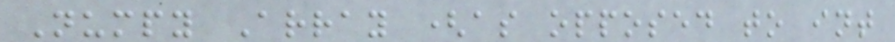Numpy Array (as opposed to int
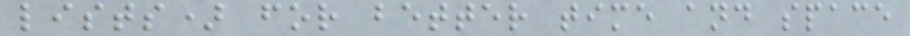lists) for better time and space
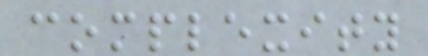complexity
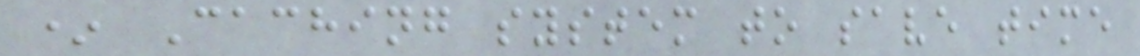* Caching system to save time
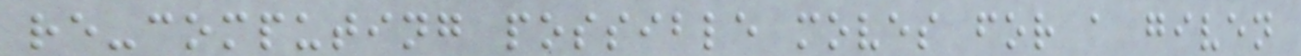re-computing possible moves for a given
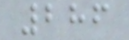286
